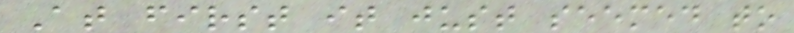At first it just seemed to
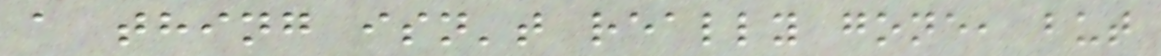a thing isn't really gone, but
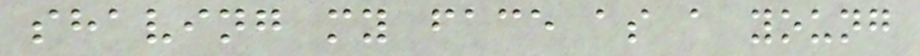shaving my face as a young
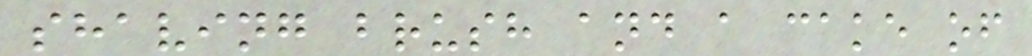shaving brush and a cake of
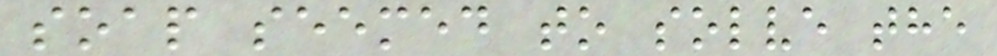soap seemed to solve the
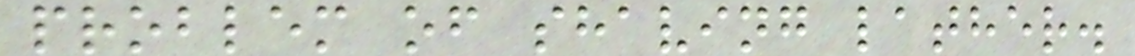problem of shaving lather.
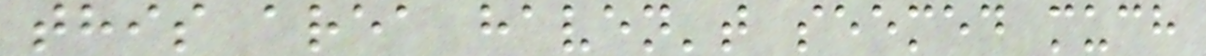this area haven't seemed much
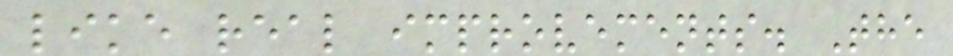like real improvements. The
